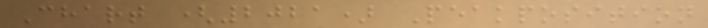Chart (2021) Peakposition
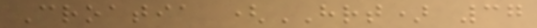Croatia (HRT) 37
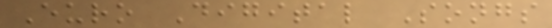Euro Digital Songs
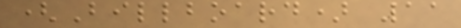(Billboard) 11
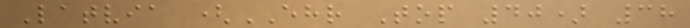Latvia (EHR Top 40) 38
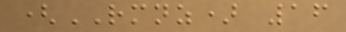(RMNZ) 16
